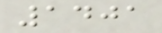1401
